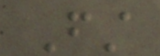First
